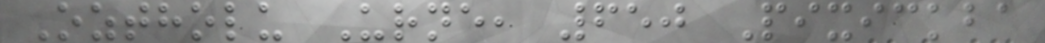Oztholu Urne, 650 Pixickba
